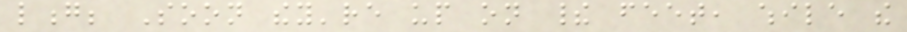long; Soon they're up on their feet, while the
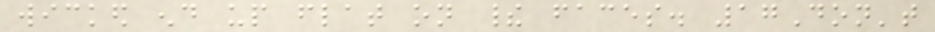wicked end up flat on their faces. 17Don't
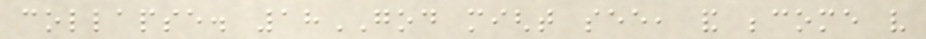collapse. 18GOD might see, and become very
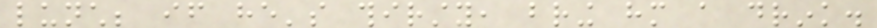lunch; if he's thirsty, bring him a drink.
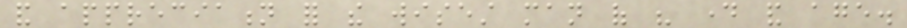and appreciation for the wisest man of his day and age.
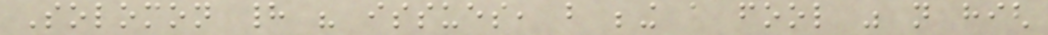Solomon had his issues, but being a fool was not high
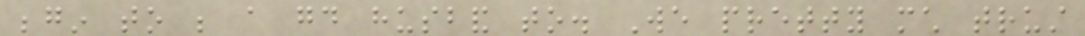begin to be a good husband to. We pretty much trust
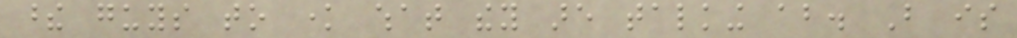these guys to know what they are talking about. But is
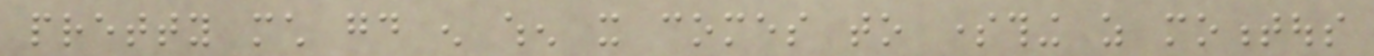pretty much good enough when it comes to something as momentous
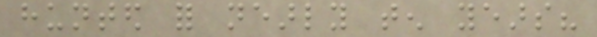hunted for nearly ten years?
